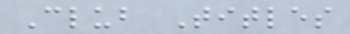Club Titles
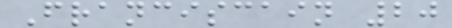Franciscain 20
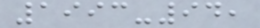1993-94,
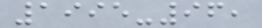1995-96,
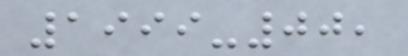1999-00,
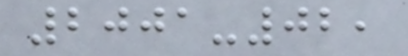2001-02,
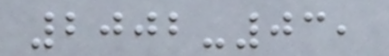2002-03,
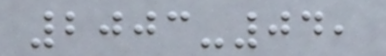2003-04,
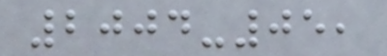2004-05,
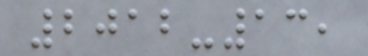2012-13,
